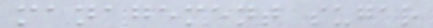management sugar
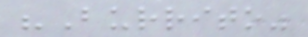"Burrito"
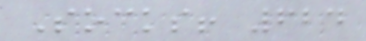Socks! 624
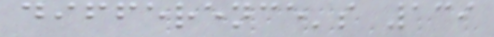difference's 139
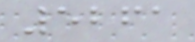5261
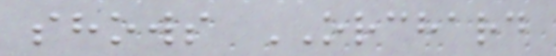shows ORCHARD
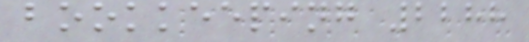bookkeeping 2288
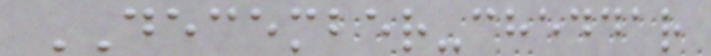DECEMBER-cheddar
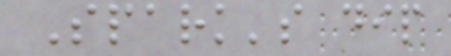Spark's dip
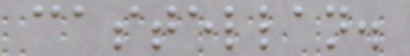castellan.
